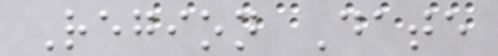Region Date
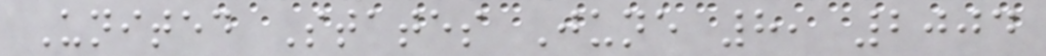United States June 8, 2004
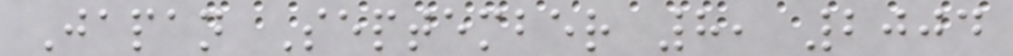Japan September 8, 2004
